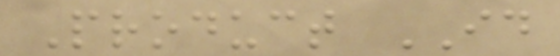Product ID
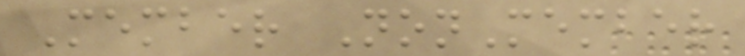Member NonMember
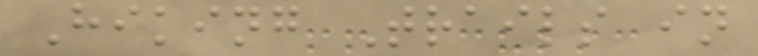Hiking Trails in
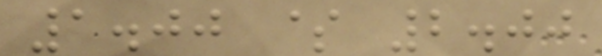1.00 $ 2.00
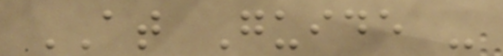AT Guide -
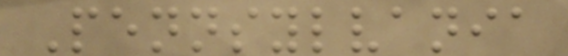Pennsylvania
